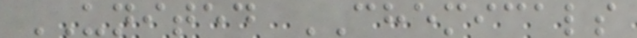UNITED CHEMICALS
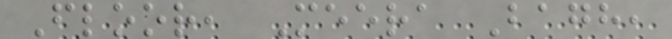Floor, Meera Bagh,
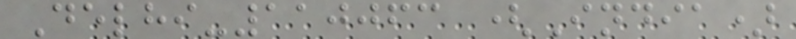Delhi-110063 (India)
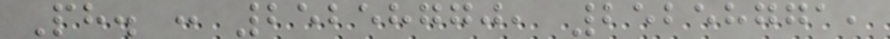Ph. : 25258770, 25258771,
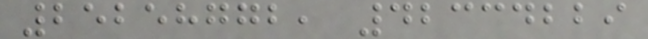25258772, 42334229
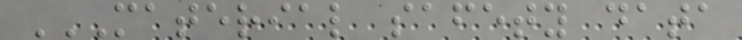MATERIAL SAFETY DATA
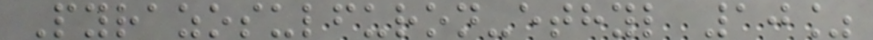Pyrazosulfuron-ethyl 10%
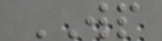WP
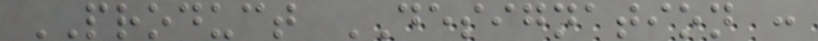PRODUCT DESIGNATION :
